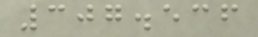307.536
